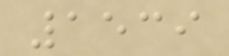1539
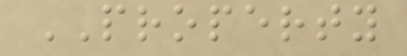PROPERTY
